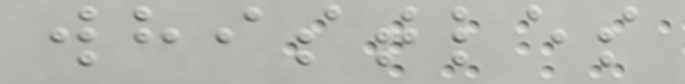whistles
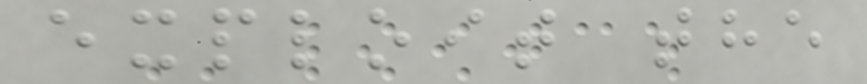exploit the
